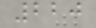220
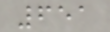651
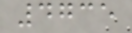4735
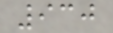930
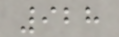928
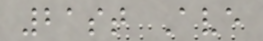21st Ave
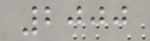2000
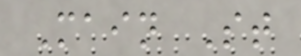Main St
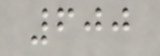600
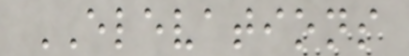ELEVATIONS
